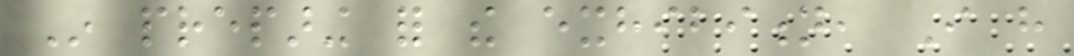In preparing for the exhibition, I have
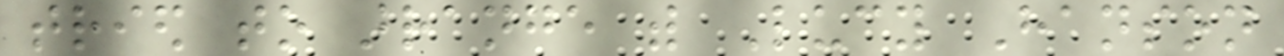tried to arrange with Lucy Hanson
